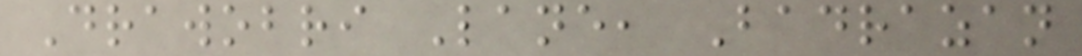Drawobri Lane, Badrazan
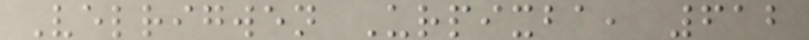Velrigwen Urpixba, 612
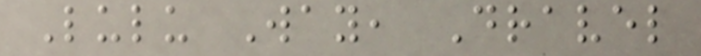Lulu Way, Dravel
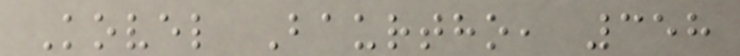Kovel Baurtho, 358
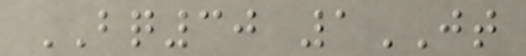BQ30 1JT
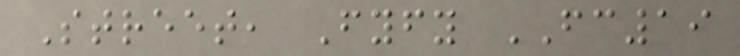Street, Fyfy FC19
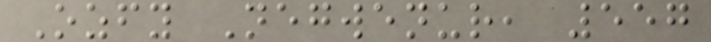Ozfy Negwenur, 557
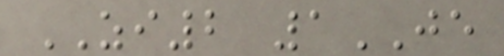ZI2 1JE
